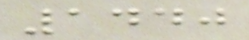1440
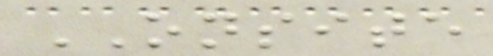ONSITE
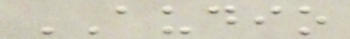AUDIO
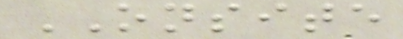ONSITE
